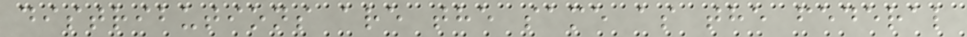distributions are the same as the federal
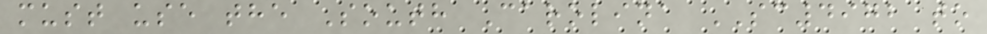must use the South Carolina SC4972 to
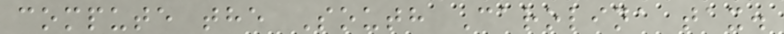compute the South Carolina tax.
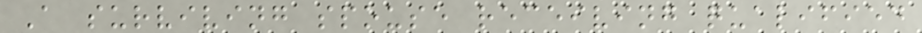A surviving spouse receiving qualified
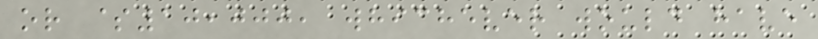or $10,000, whichever would have
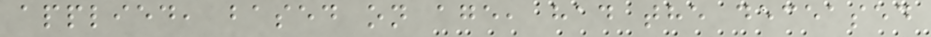applied, based on age, had the deceased
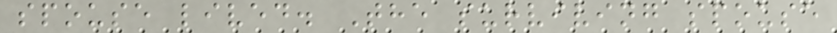spouse lived. The surviving spouse
